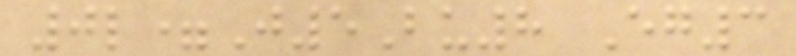0l=J5Bu8 Eg3
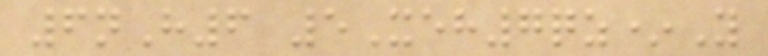6nH6 5Xeh7qz*Y
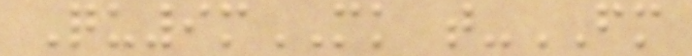Qu9mMK t-FM
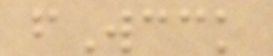fWcck
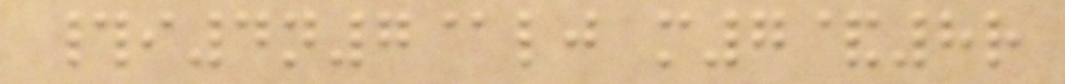#i4n7@lj m7&8r
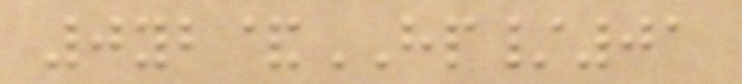0yb&HP/01
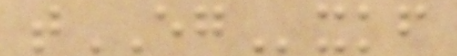tEGxkf
